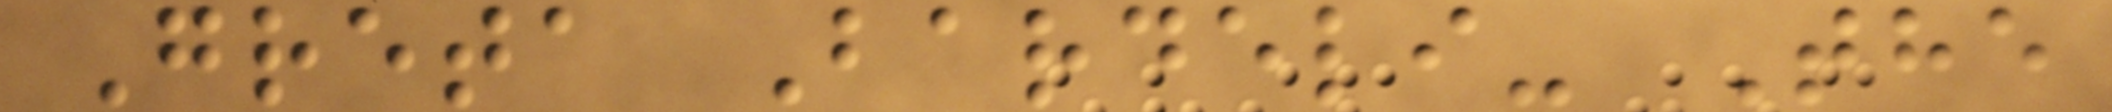Greta Bardeli- The
